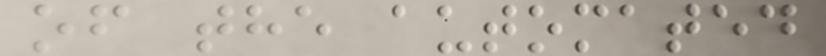of the automated
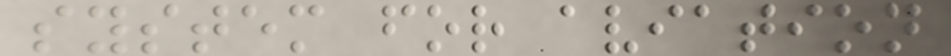system for aviation
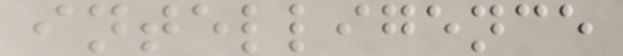intelligence
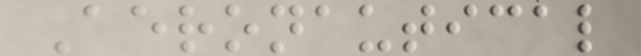Aeronautical
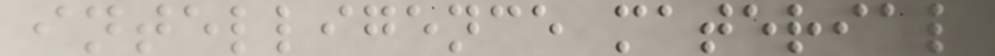intelligence material
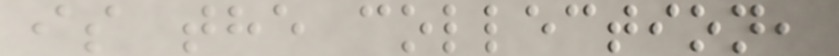is the collection,
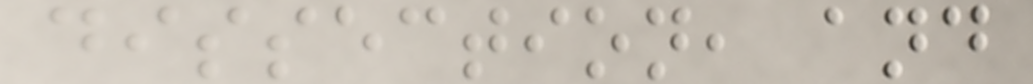dissection, and
